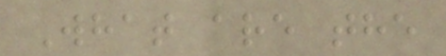What are the
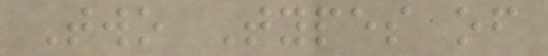Two Types of
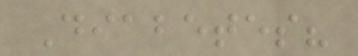Diabetes?
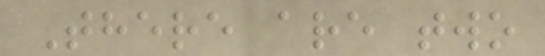There are two
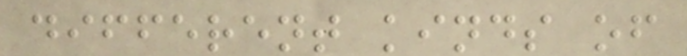different kinds of
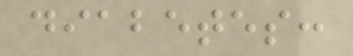diabetes:
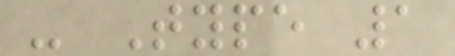- Type 1
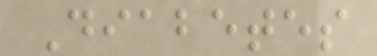Diabetes
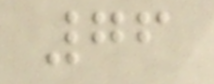76
